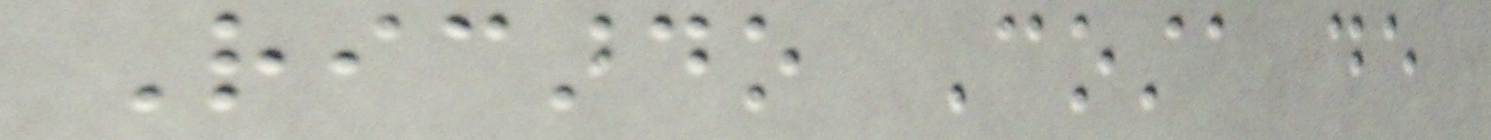Ricardo Costa de
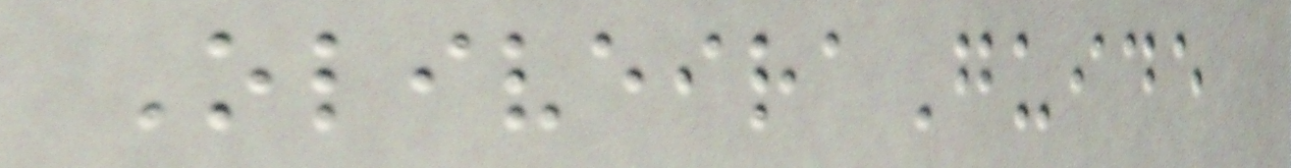OliveiraGuide
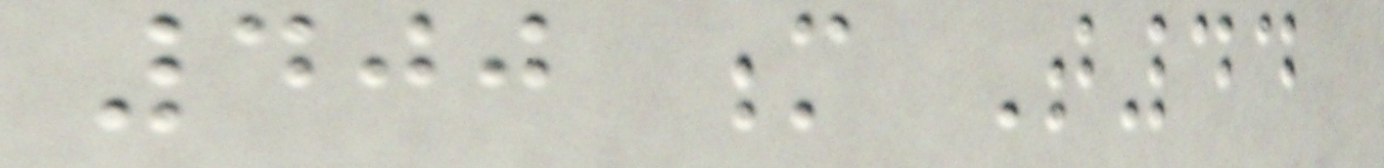400 m T44
